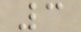3
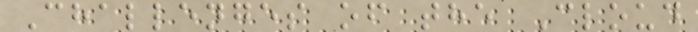Challenges of the Cloud
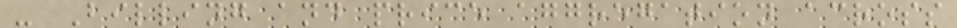- Billing and price aggregation across
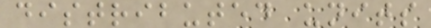distributed units
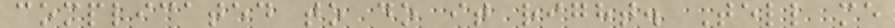complicated to do it right. Tell me
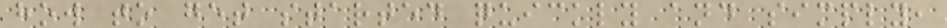how to get started quickly and simply,
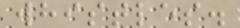whistles.
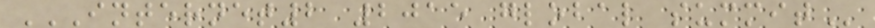INTERNET2 2015 GLOBAL SUMMIT
